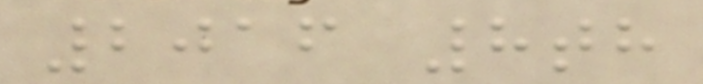2016 8th
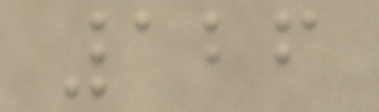126
